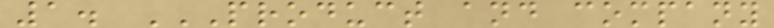1. PRODUCT AND COMPANY
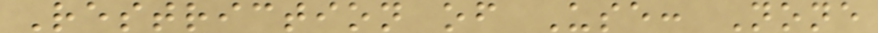Restriction of Use: None
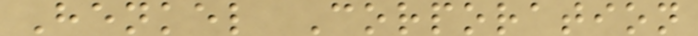Henkel Corporation
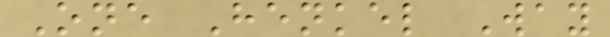One Henkel Way
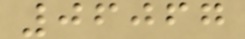06067
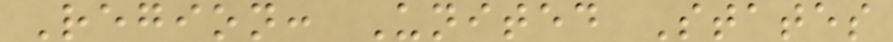Region: United States
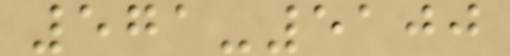571-5100
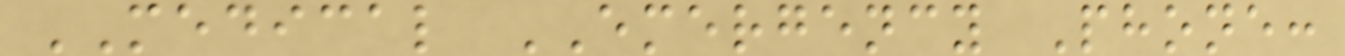MEDICAL EMERGENCY Phone:
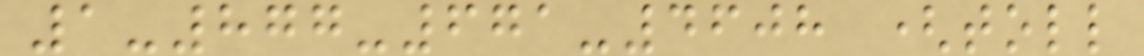1-877-671-4608 (toll
